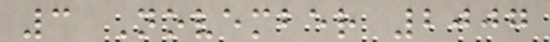3 November 2007
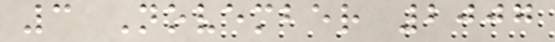3 November 2007
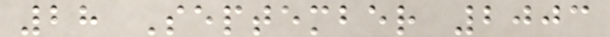28 September 2003
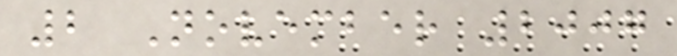2 November 2007
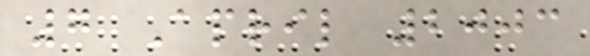7 April 2003
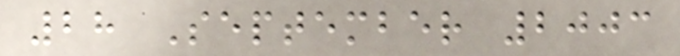28 September 2003
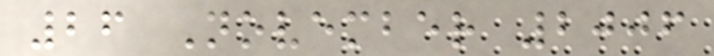26 November 2006
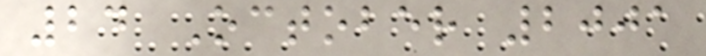24 October 2001
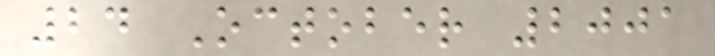24 October 2001
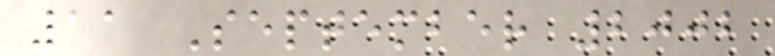11 September 2002
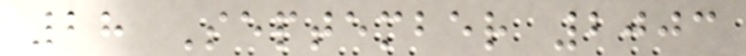28 September 2003
